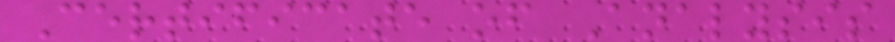Certificate of Analysis
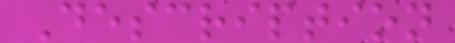Description
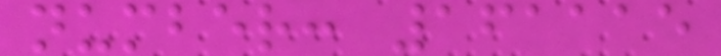number: 161115
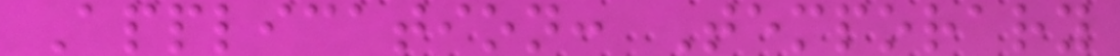Application: Temporary
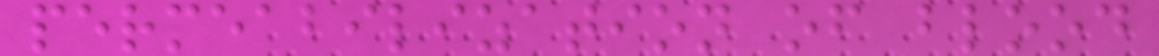permeabilization of blood
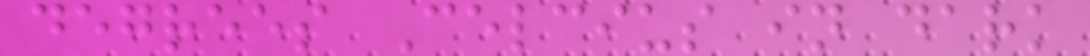degrees Celcius in dark
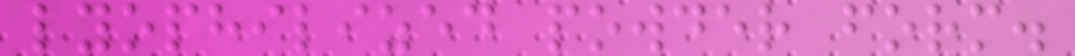lyophilized powder form.
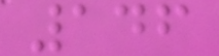146
